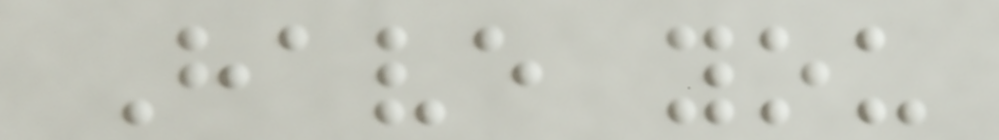Have you
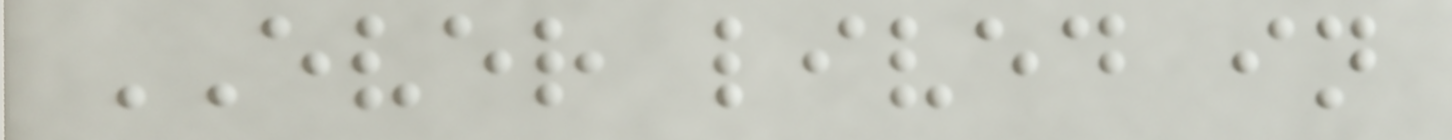EVER lived in
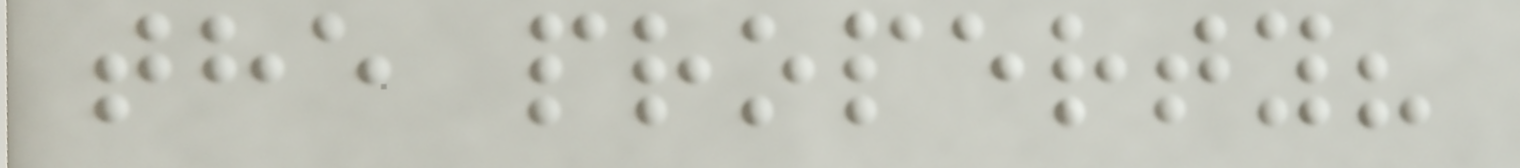the property?
